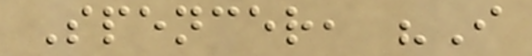Spencer, "I
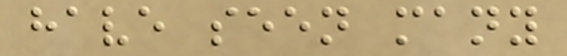have seen many
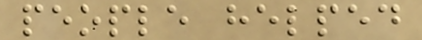people helped
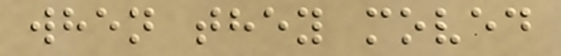when they moved
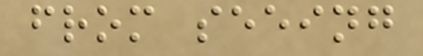from seeing
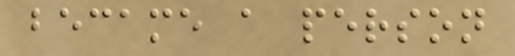became a person
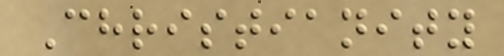Christianity
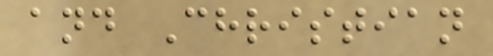and Christian
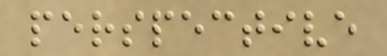perspective
